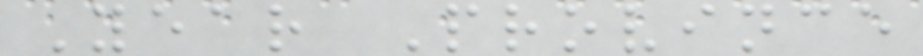Year Province
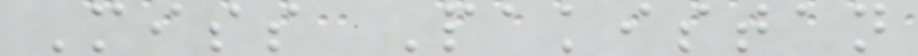Miss Pakistan
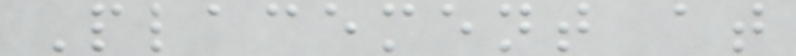Placement at
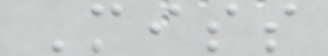Miss
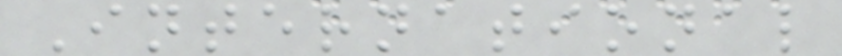International
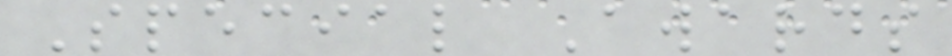Special Awards
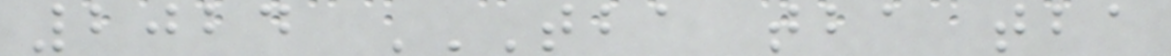2024 TBA TBA TBA
